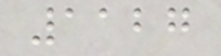1127
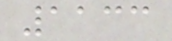1133
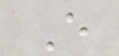E
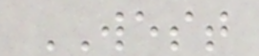WEST
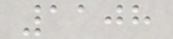1108
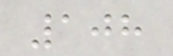108
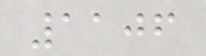1106
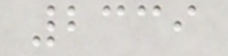2339
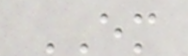EM
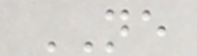NE
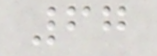67
